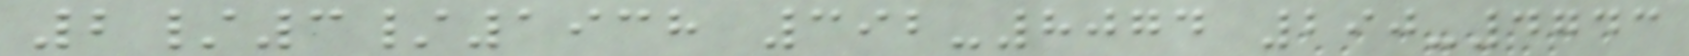2/3/1938 392-8074 290-4743
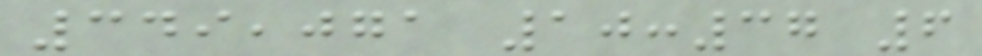349,071 10:37 6
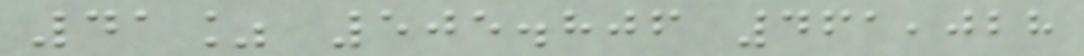41% 505.806 461,028
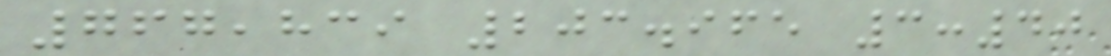767,839 203.965 3:40
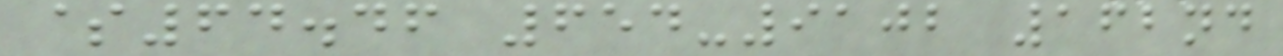$64.46 654-9102 162nd
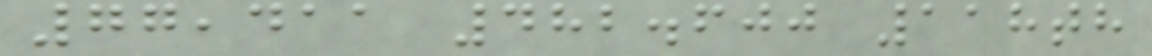77,411 482.600 118th
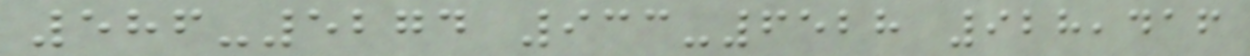586-5274 933-6528 928,416
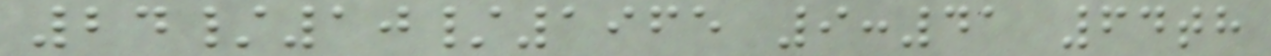24/10/1965 9:41 64th
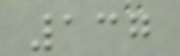137
